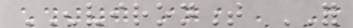ENVIRONMENT FOR
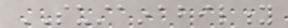SUSTAINABILITY
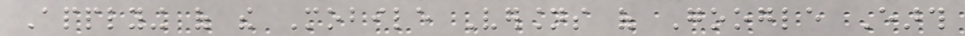Applying of the Mobile Versions of Google Earth
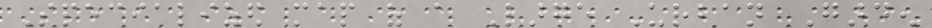Specialized map of a Large Urban Garden
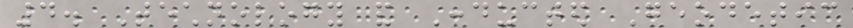4. Technology and Conducted Geodetic
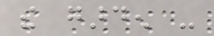the garden -
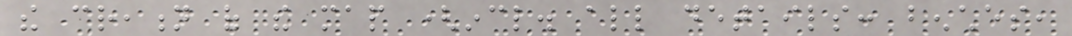the creation of the map (incl. all details: benches,
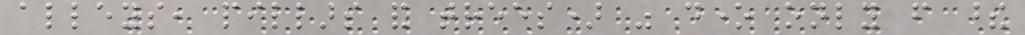alleys, pillars and trees) was done only from these
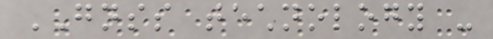GNSS technology -
